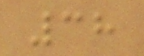38
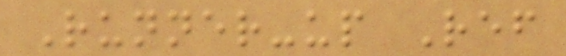Runner-up Ref
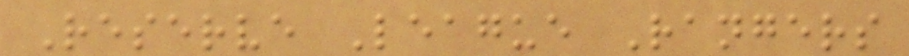Reserve League Rangers
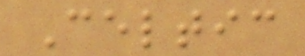Celtic
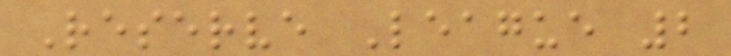Reserve League 2
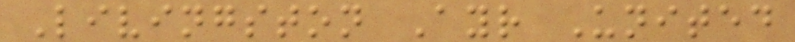Livingston Ayr United
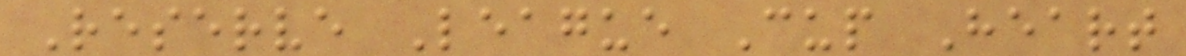Reserve League Cup Heart
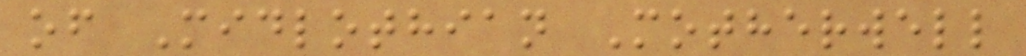of Midlothian Motherwell
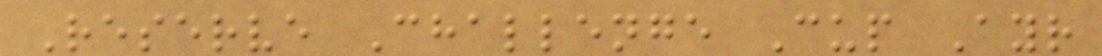Reserve Challenge Cup Ayr
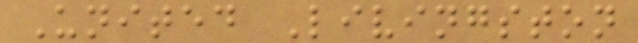United Livingston
